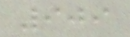909
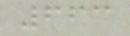663
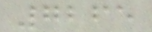7265
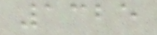1325
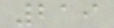219
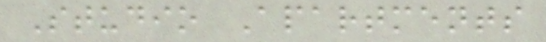Studio Apartments
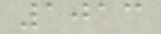1013
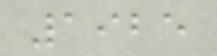1925
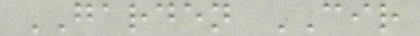GARDEN CIR
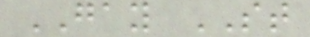GAY ST
